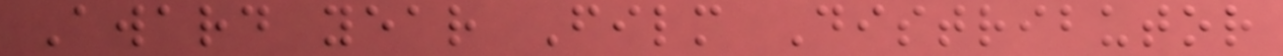Award year Film Distributor
